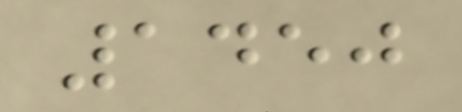1450
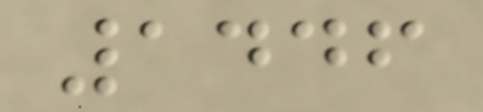1446
